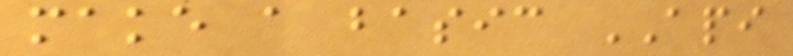make a basic API
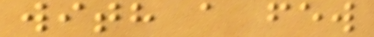with a few
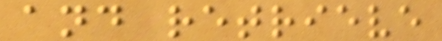and retrieve
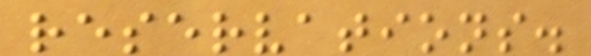reservations.
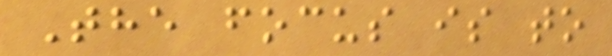The focus is to
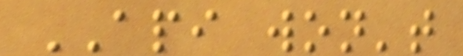API won't
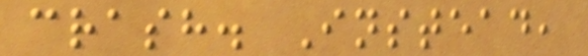crash. Instead,
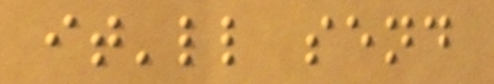it'll send
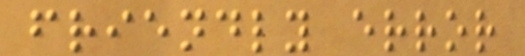friendly error
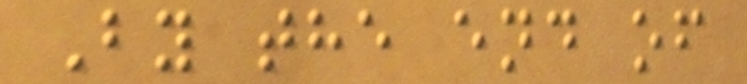By the end of
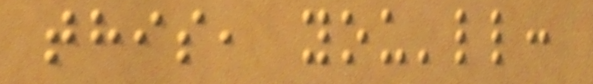this, you'll:
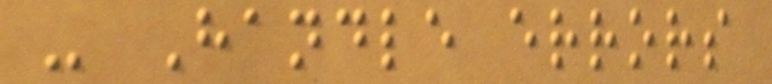- Handle errors
